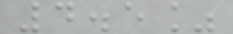4.5%
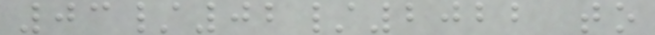03/02/2022 to
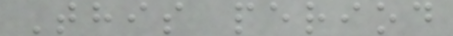This period
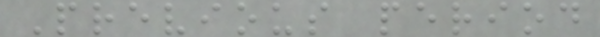Previous period
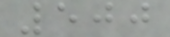500
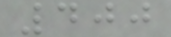400
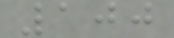100
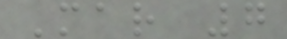Mar 7
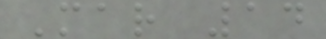Mar 14
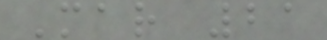Mar 21
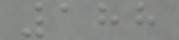188
